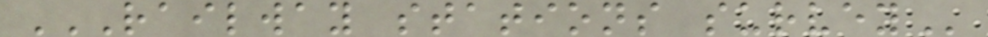RAILWAY STATIONS SURVEY
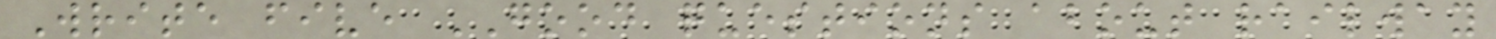Write five GOOD questions about railway
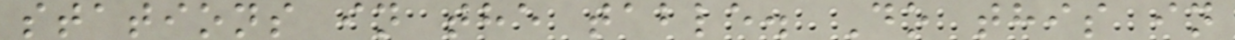stations in the table. Do this in
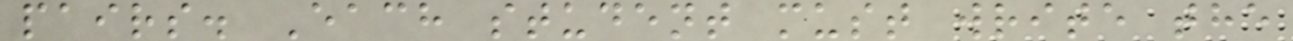pairs. Each student must write the
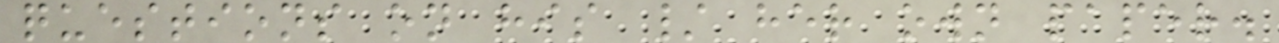questions on his / her own paper.
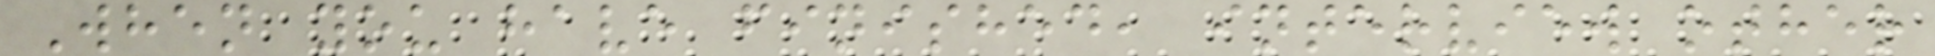When you have finished, interview other
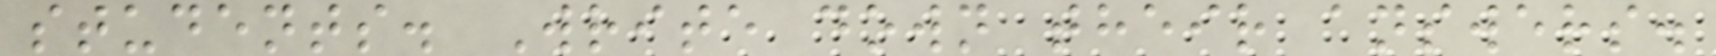students. Write down their answers.
